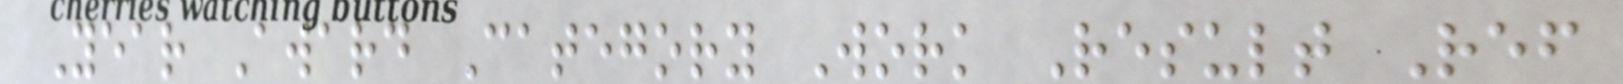Year Award Category Work Result Ref
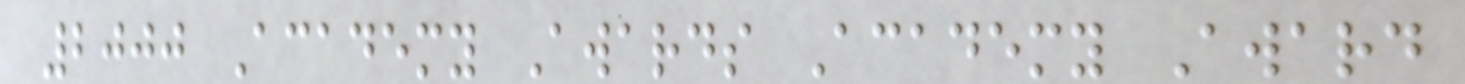2000 Academy Awards Academy Award
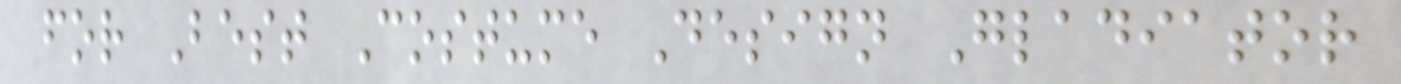for Best Costume Design Gladiator
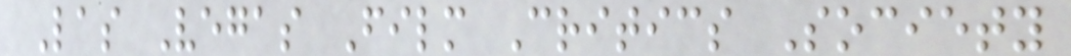Las Vegas Film Critics Society
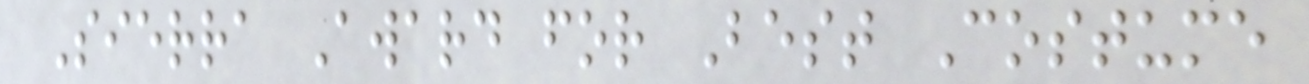Sierra Award for Best Costume
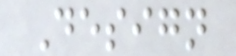Design
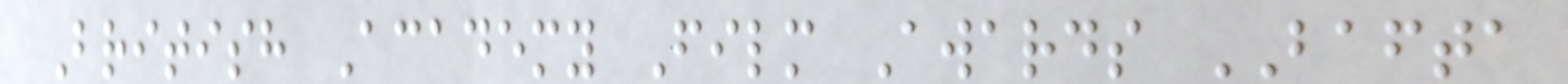British Academy Film Awards BAFTA
